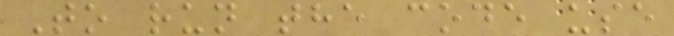To run the code use
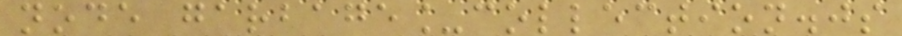node garbage_collection.js
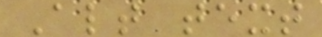Alt text
